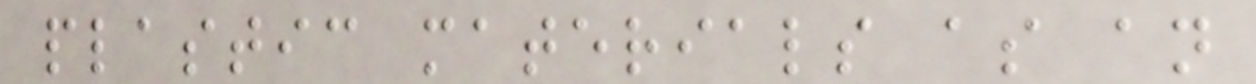plastic materials as an
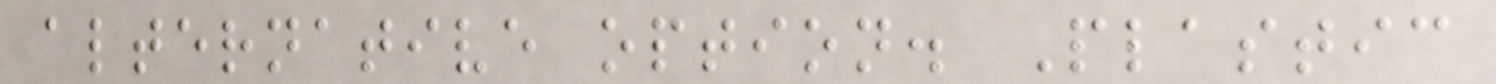alternative option. Plastic
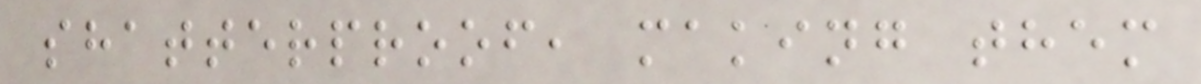shatterproof, making them
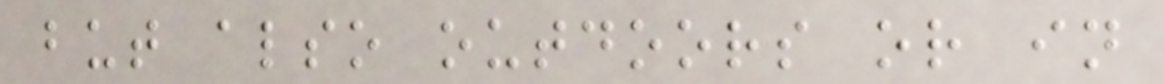but also outdoors or in
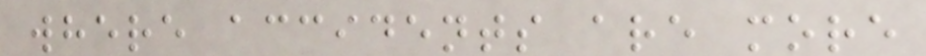where accidents are more
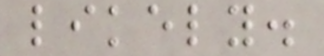likely.
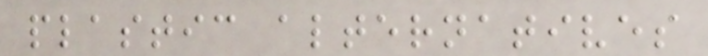plastic alternatives
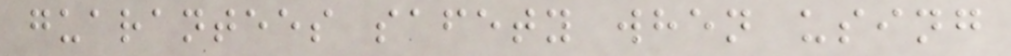guarantees safety when using
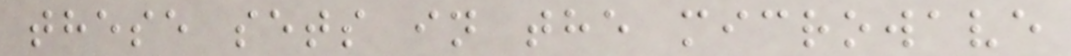these sets in the microwave
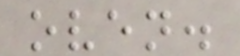oven.
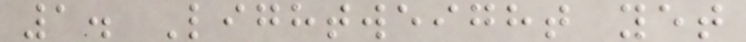1. Lightweight yet
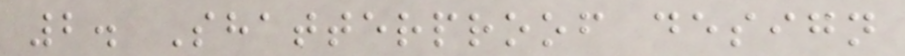2. Shatterproof design
